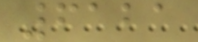6121
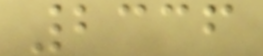2336
